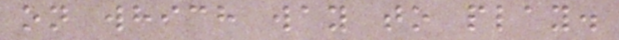on which way to play.
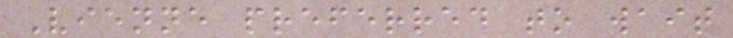Vienne preferred to wait
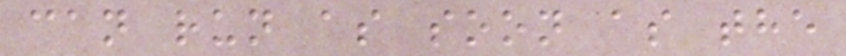can run as soon as the
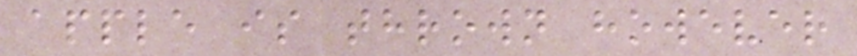apple is thrown however
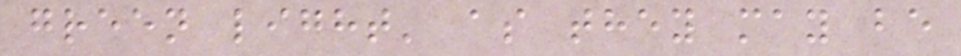green light' as they may be
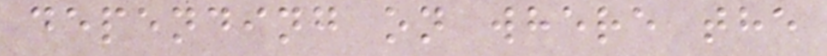depending on where the
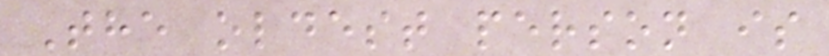The oldest person is
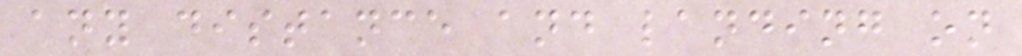any distance and landing on
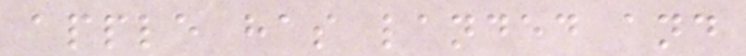apple has landed and
